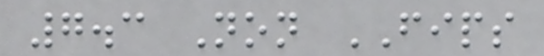7.3 Non FIPS
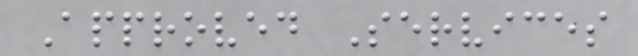Approved Services
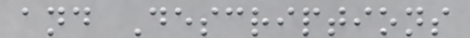and Descriptions
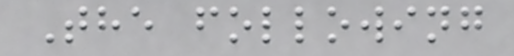The following
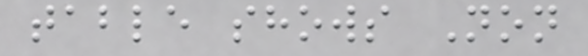table shows Non
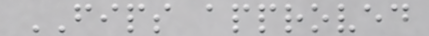FIPS approved
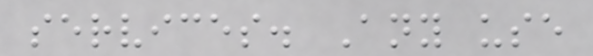services. Any use
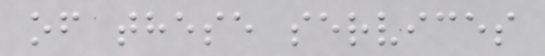of these services
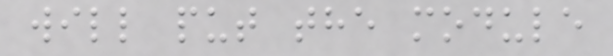will put the module
